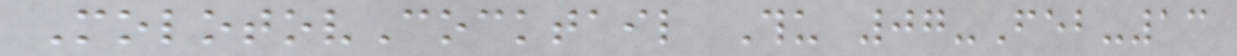MolotovCocktail Thu 07-Feb-13
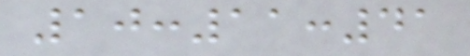10:11:41
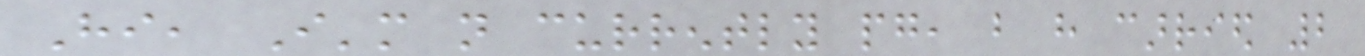Hi, I'm not currently pg, but have carried 2
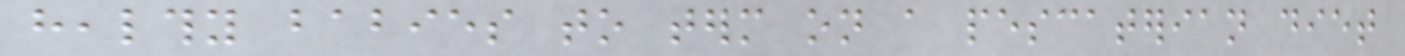healthy babies to term on a pescaterian diet
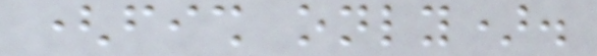(fish only).
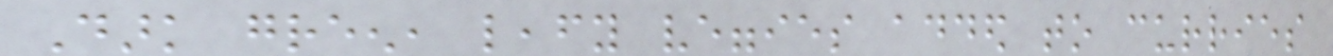Dark green, leafy veggies added to curries
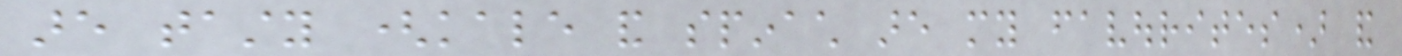are tasty (kale and spinach are my favourites) and
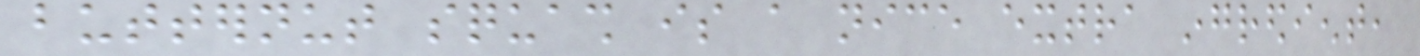butternut squash is a nice extra ingredient,
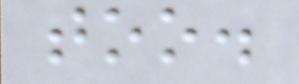too.
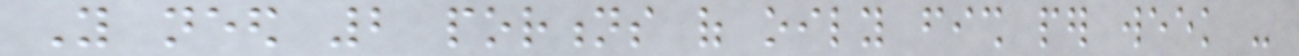You need 2 portions of oily fish per week -
